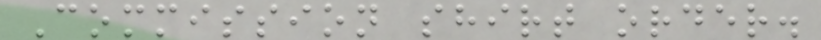Commission shirt order.
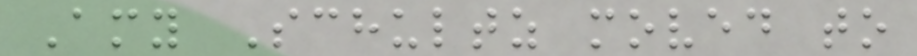Amy Schultz moved to
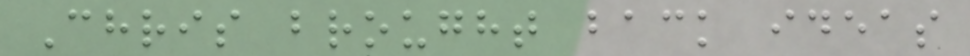Chris brought back ideas
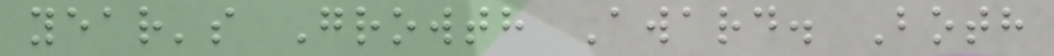year's Growth Award. Both
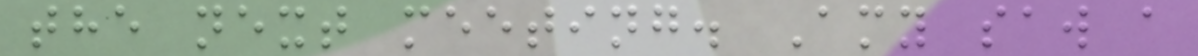the next meeting. Amy saw a
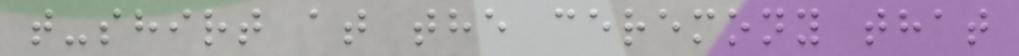t-shirt at the ceremony that
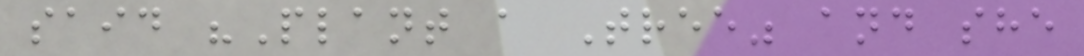said "Plant a Tree" and she
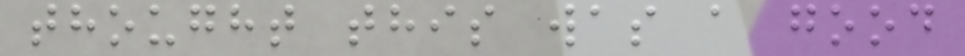thought this was a good
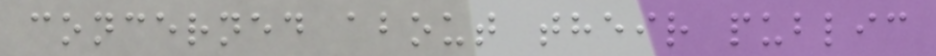concerned about their public
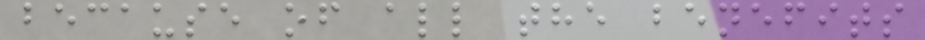because of all the benefits
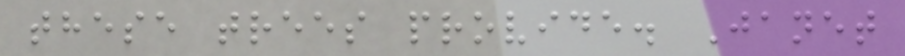these trees provide. Janet
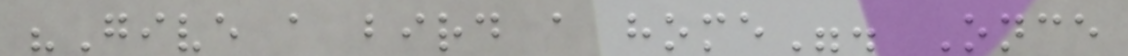"Give a bird a home". Once
